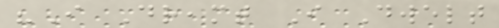"I Dreamt I Dwelt
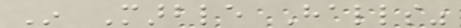In Marble Halls"
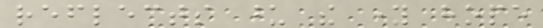reflects upon the young hope
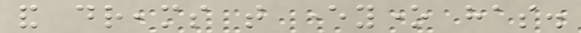and dreams that everyone has.
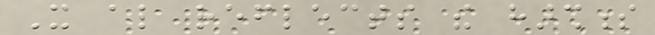It also reflects the harshness
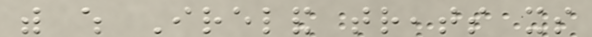with which Ireland treats its
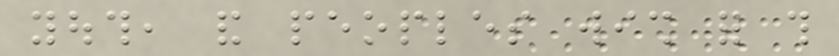youth, and peoples wish for this
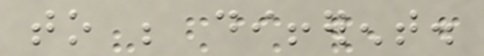to be different.
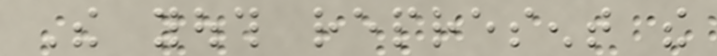The youth represent the
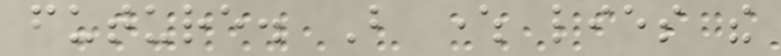future. But where lies the
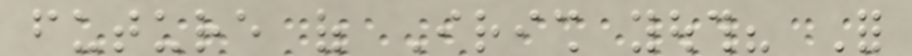future of Irish youth? For
